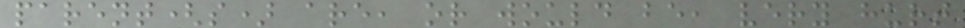parent(s) are, or would be, very hurt
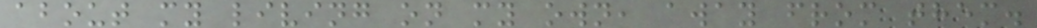about my living on my own, away from them.
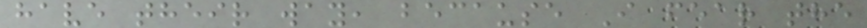have their way, because I fear the
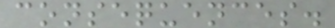consequences.
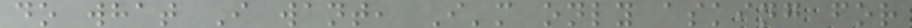do what I want, I'm only asking for
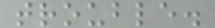trouble.
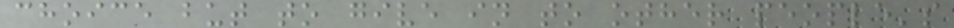choice but to give in to other people's
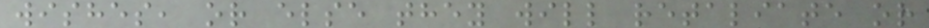wishes, or else they will retaliate or
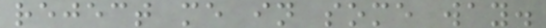reject me in some way.
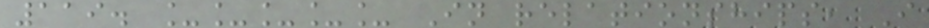119. _____ In relationships, I
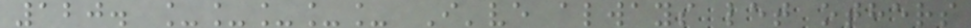120. _____ I've always let others
